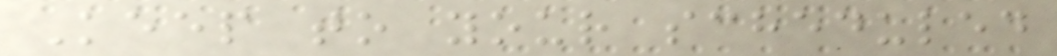Keep to your scheduled
